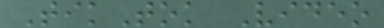TikTok Video
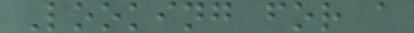Looking for a
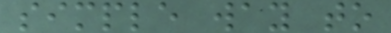simple way to
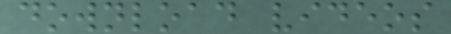download videos
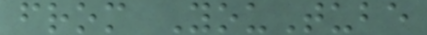from YouTube
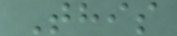This
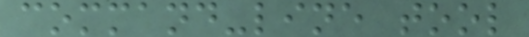command-line tool
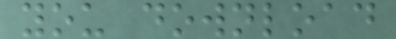you download
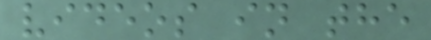videos in the
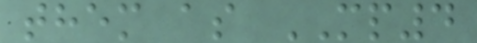them as MP4
